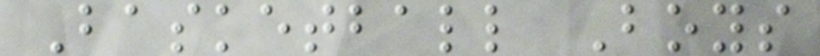Basketball Boys
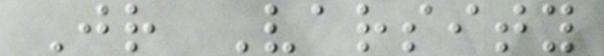Jr Varsity
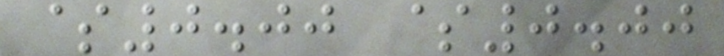$0.00 $0.00
